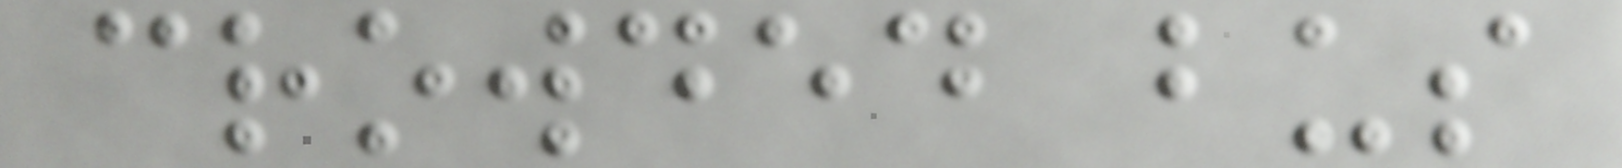crowded bus
